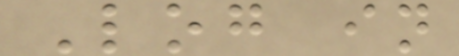Log in
